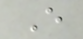E
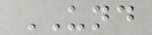UND
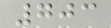703
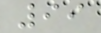99
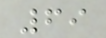69
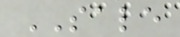SALE
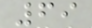69
